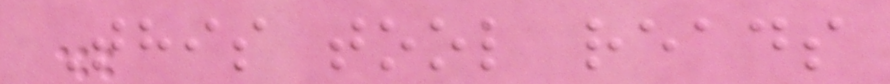This tool reads
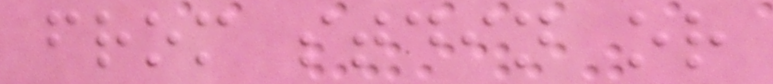from stdin or
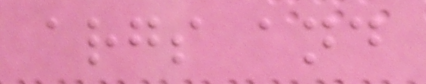args and
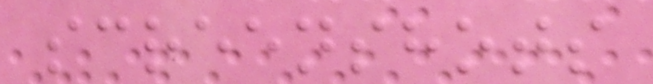screenshots
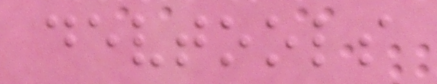devtools
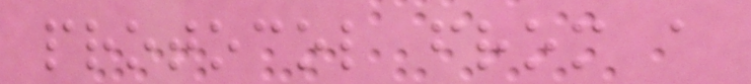protocol from a
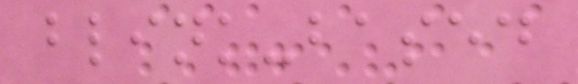blink-based
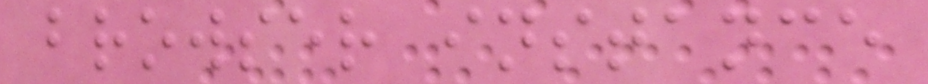browser instance
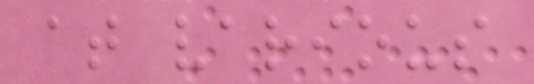at various
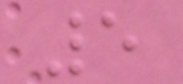5
